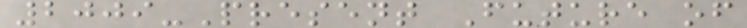2009-Present Future of
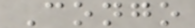Congo
